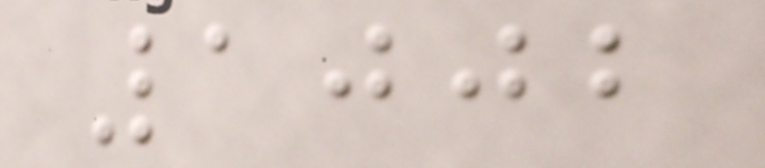1002
